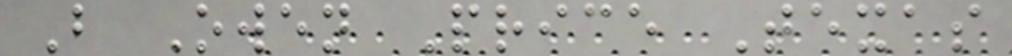B Owen Price Texas
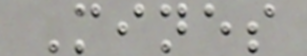Mines
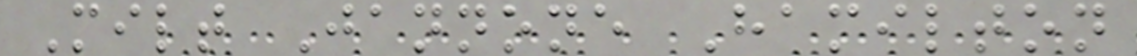Milt Jannone Hamilton
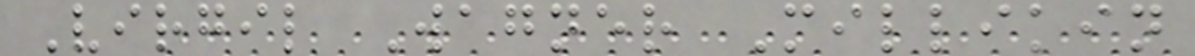Virgil Wagner Millikin
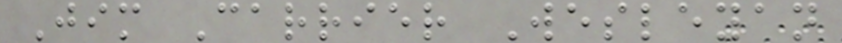Jim Carrier Wesleyan
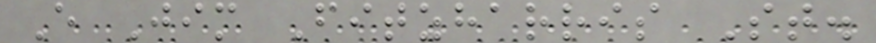E Jim Fitzharris St.
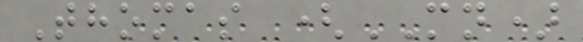Thomas (MN)
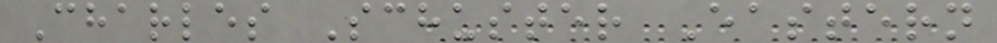Charles Schuster Eastern
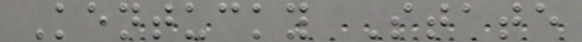Kentucky State
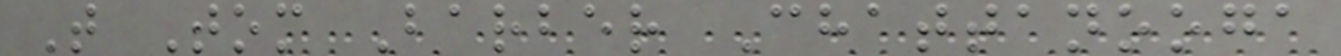T Tom Barber Chattanooga
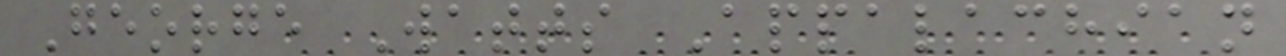George Watts Appalachian
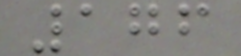176
